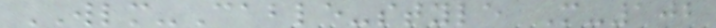WLM-Cable-style M-102
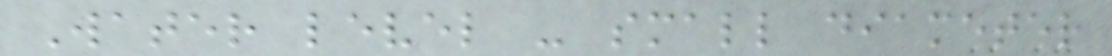Water level - small diameter
